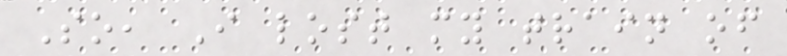So, I lost my train of
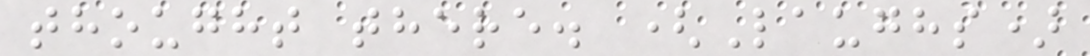thought there. (Laughs)
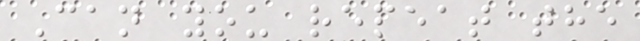Can you repeat the
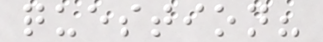question?
